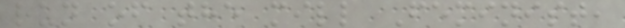run of the mill Feminist,
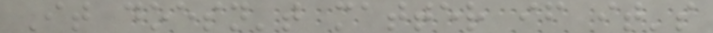It doesn't matter if it's
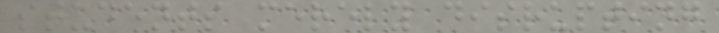students merely disrupting
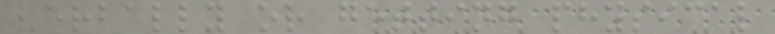verbally or getting physical
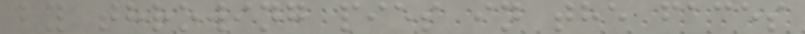by throwing pies in the faces
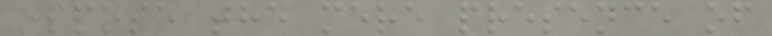oppose the mere presence of
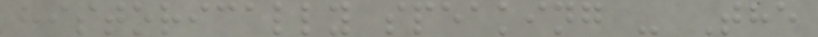historically speaking - The
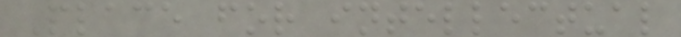Place for intellectual
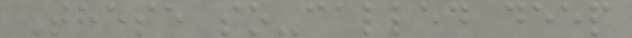These so-called deep
